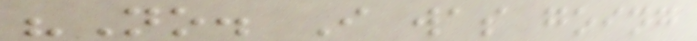"No. I was going
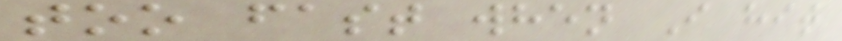too fast when I hit
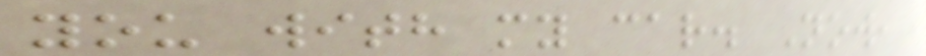you with my car. Now,
